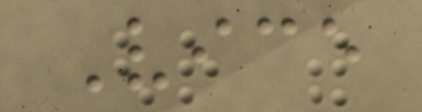Vice
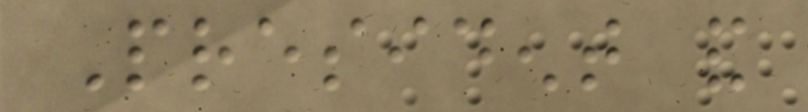President and
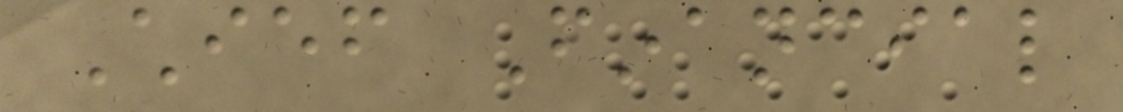Chief Financial
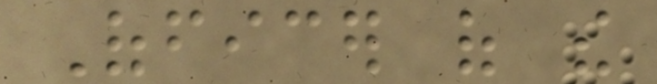Officer of the
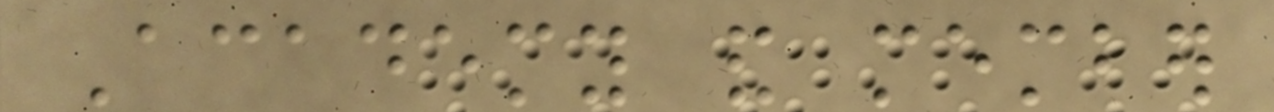Academy and member
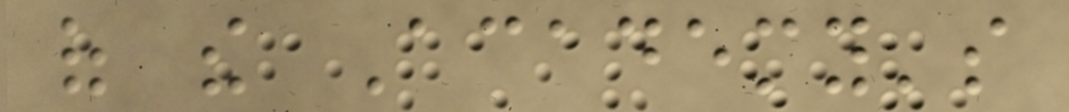of the Academy's
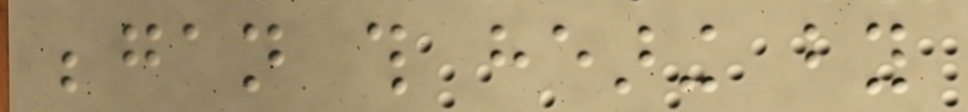began this hearing by
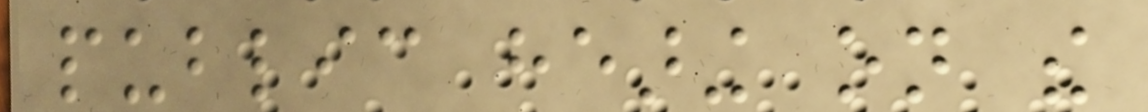public hearing on the
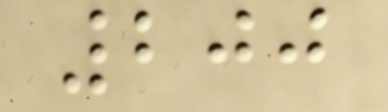200
